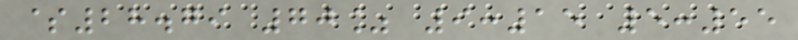$28.79 70% 9:15 5:55
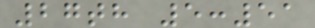27th 5:51
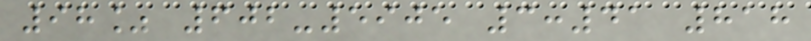98% 602-5905 3:41 818
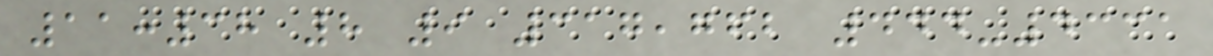11:38 8 9 317,762 444-4331
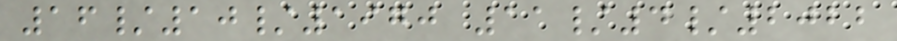16/10/1970 11/4/2022
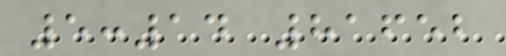5:14 81652
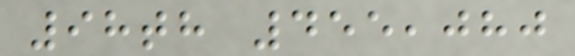98th 455,080
